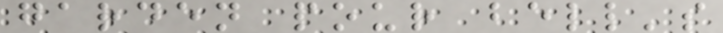garden pour bell's
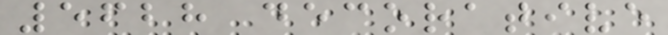5628 decorative
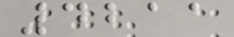4211
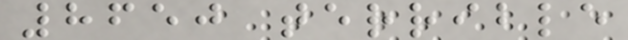8650 terrible
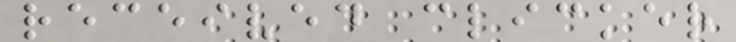received clicker
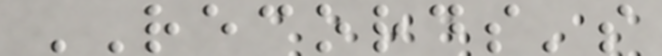RECORDS's
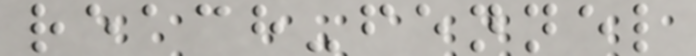reach-fennel
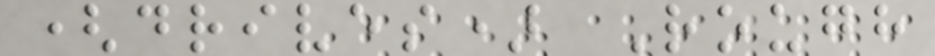(drives) Rough
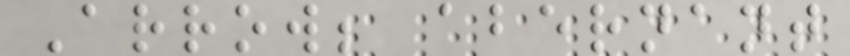Arrow; abernant
